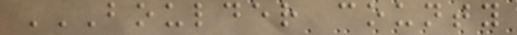BOULDER COUNTY
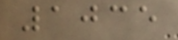1035
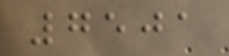7501
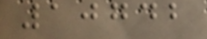10742
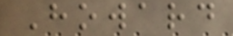Howard
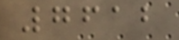7612
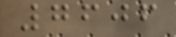7606
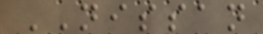NISSAN
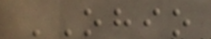OHIO
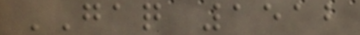GAQ 1512
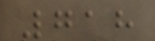718
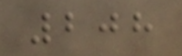208
